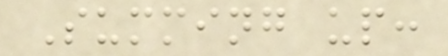Summing up:
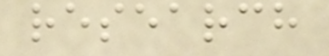research
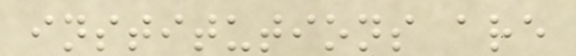institutions are
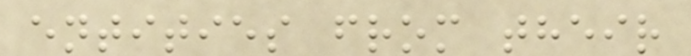entities from their
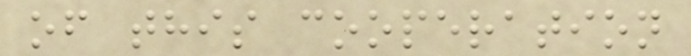of this cooperation
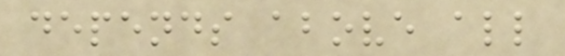depends above all
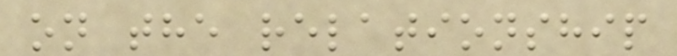on the relationship
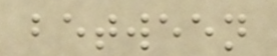between
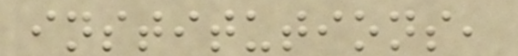institutions,
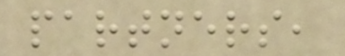partners,
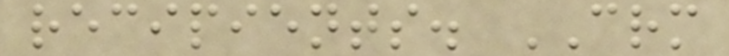recipients. CRM
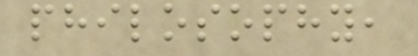philosophy,
